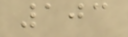103
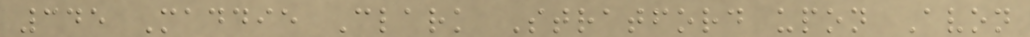345 Maddie Clark Stratford upon Avon
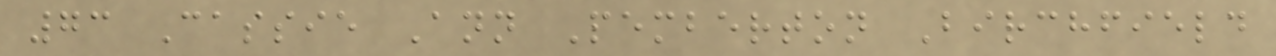73 Cassie Ann Pemberton Birchfield
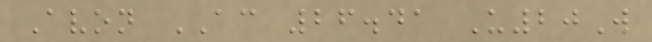Avon AC 26.41 U20W
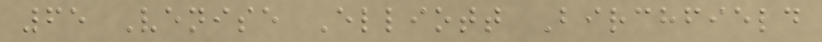65 Venise Elliott Birchfield
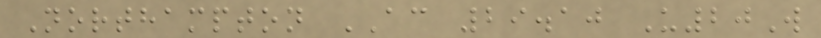Northampton AC 29.10 U20W
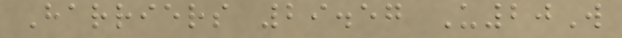Harriers 29.57 U20W
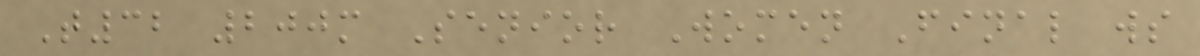T32 200m Senior Women Final ws
